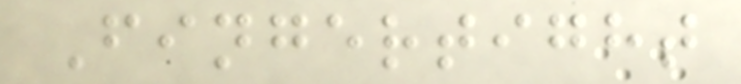Fingertight
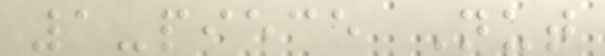1-piece Nut
